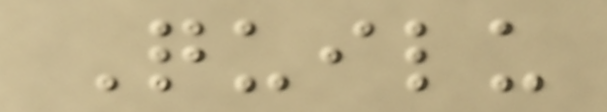Quilu
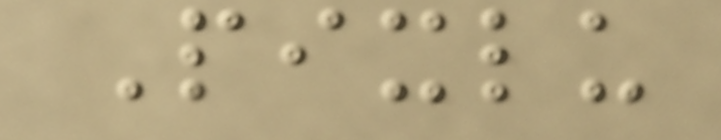Pixlu
